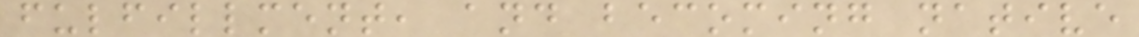fulfillment, and becoming native
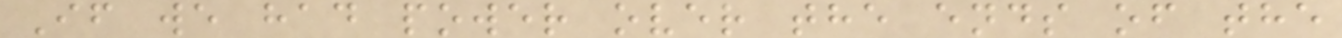If we had power over the ends of the
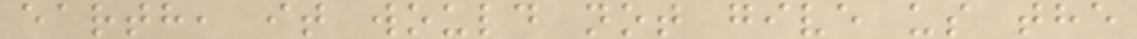earth, it would not give us the
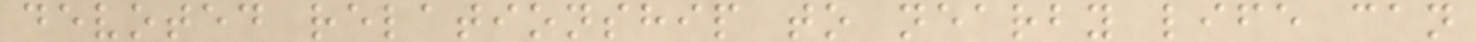devoted relationship to nearby life can
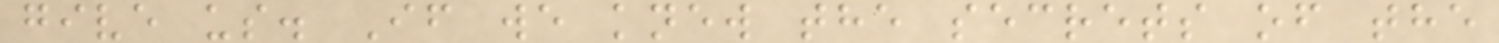give us. If we knew the secrets of the
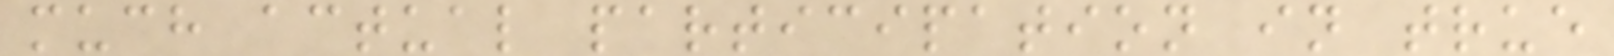much actual participation in true
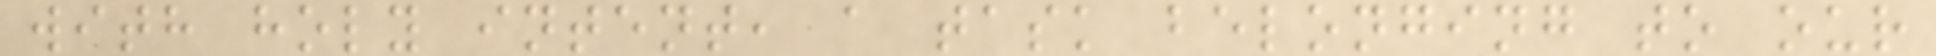with holy intent, a task belonging to our
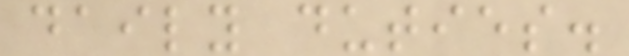daily duties.
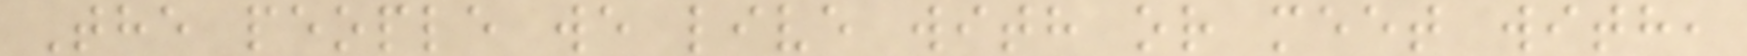The people we live with or meet with,
